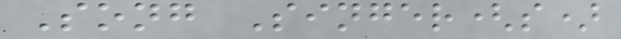Song Singer(s)
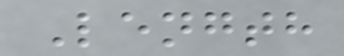Length
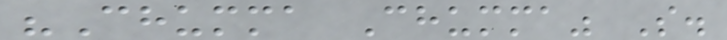"Chumma Chumma" S.
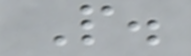P.
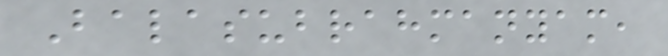Balasubrahmanyam,
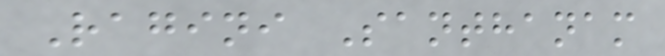Ragini Santhanam
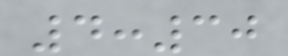4:30
